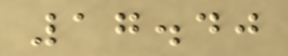17.40
